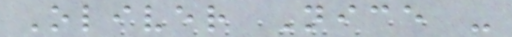Oliver Nice -
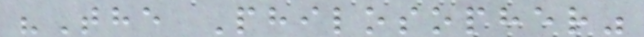"The Philosopher"
